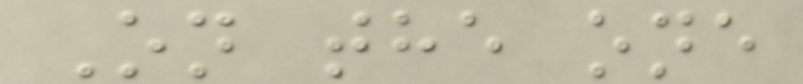On the one
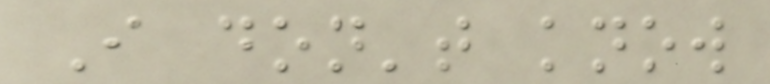I don't know
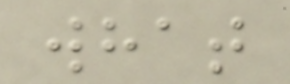what
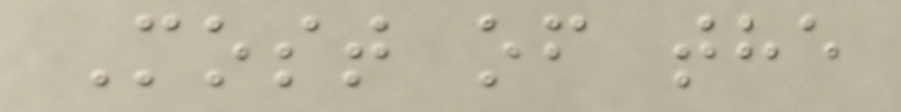Most of the
